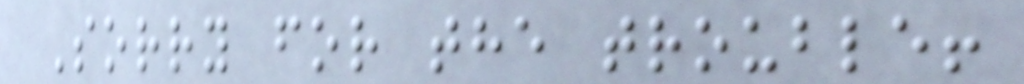Sorry for the trouble!
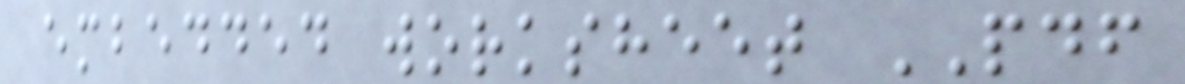embedded worksheet PDF
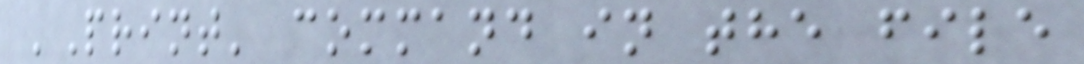'Print' command in the file
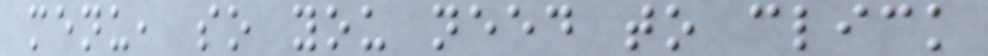menu, so you need to click
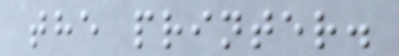the printer.
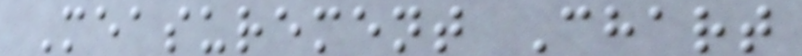Measurement Chart
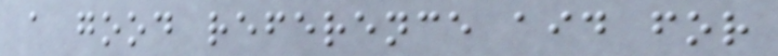a good reference aid for
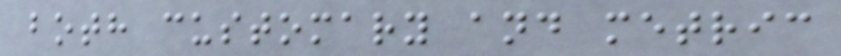both customary and metric
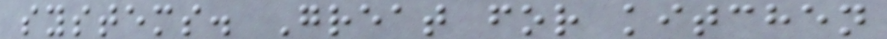systems. Great for kitchen
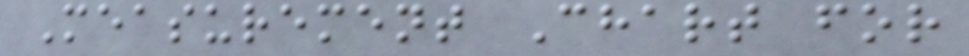Measurement Chart for
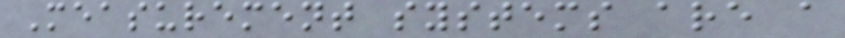Measurement systems are a
